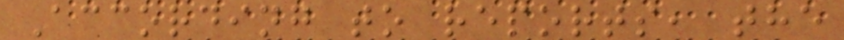According to reports, the
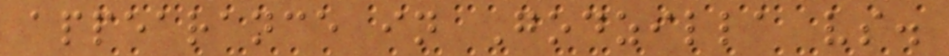appearance in Godzilla vs.
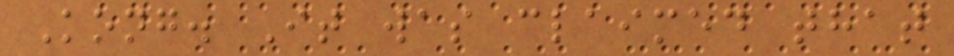Kong. It was claimed that
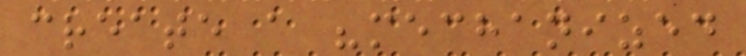create a "mechanized
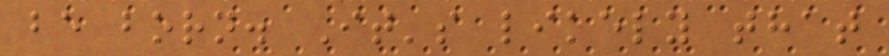be born. It's likely that
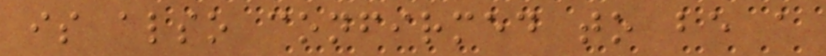is also confirmed to be a
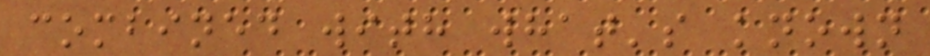combined with what's known
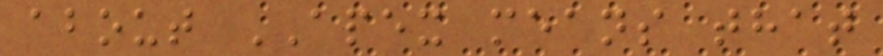about APEX means that
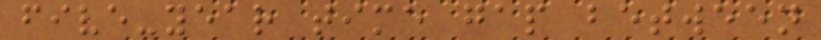five-year time gap between
